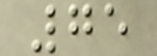75
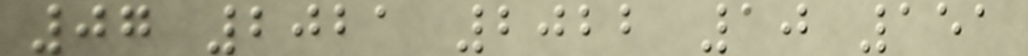07 2021 2022 10 151
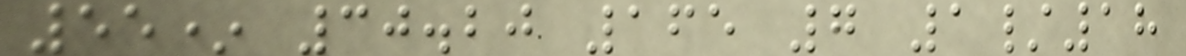55* 30.20 165 7 1/18
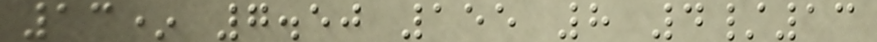13* 7.50 155 8 4/13
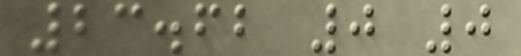23.62 0 0
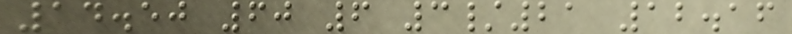14.50 60 6 3/21 12.16
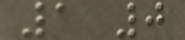1 0
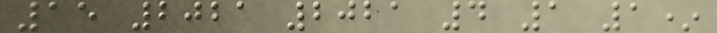15 2021 2021 4 1 1*
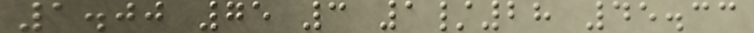1.00 75 3 1/28 45.33
